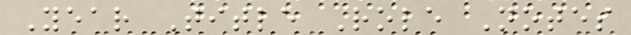Year Title Role Notes
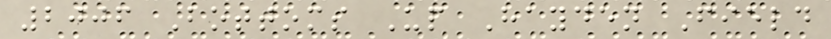2006 Bottoms Up Hayden Field
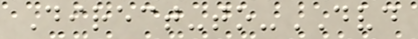Direct-to-DVD
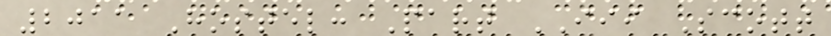2011 Hostel: Part III Scott
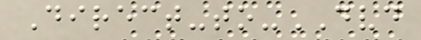Direct-to-DVD
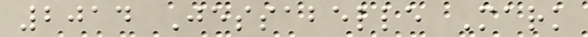2014 Jessabelle Mark
